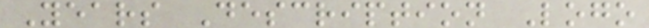Years Description Logo
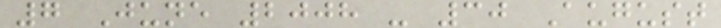7 June 2008 - 30 August
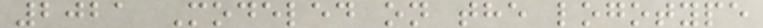2021 Modeled on the logotype
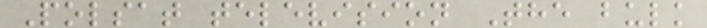Polsat television The bulk
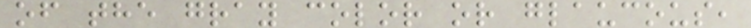of the gray color or glaucous,
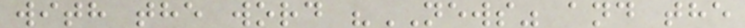with the word "NEWS" and the
